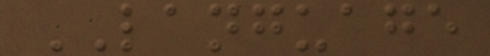LANGUAGE
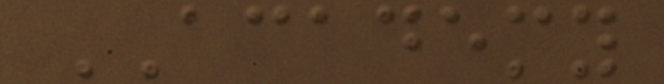ACADEMY
